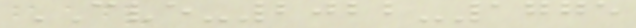CVE-2022-1775
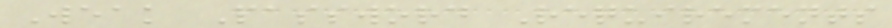Weak Password Requirements
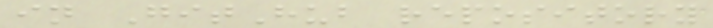in GitHub repository
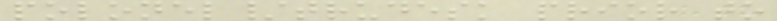polonel/trudesk prior to
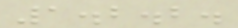1.2.2.
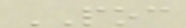POC
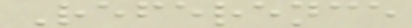Reference
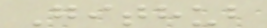Github
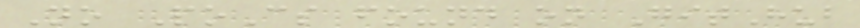No PoCs found on GitHub
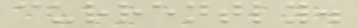currently.
